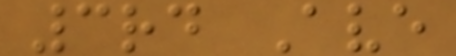3rd Ave
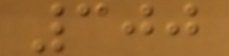300
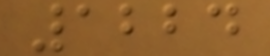1224
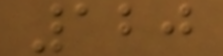120
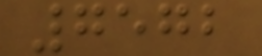7572
